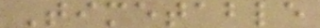Timetable
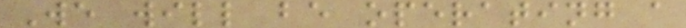We will be operating a
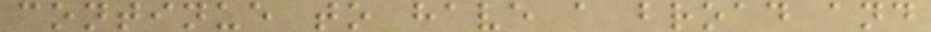continue to have a broad and
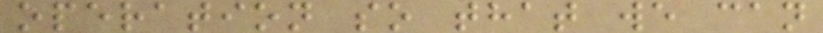operation so that we can
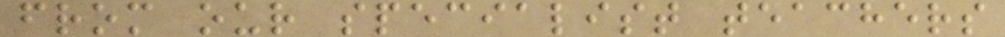from our specialist teachers
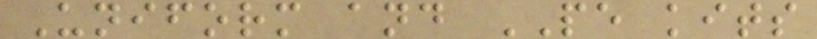Uniform and PE kits
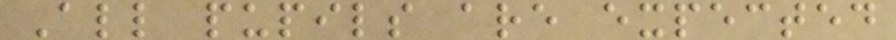All pupils are expected
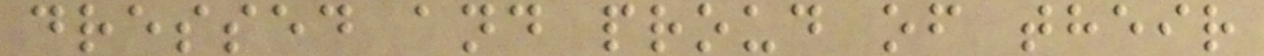dressed and proud of their
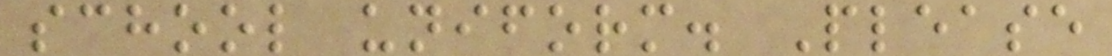school uniform. Please
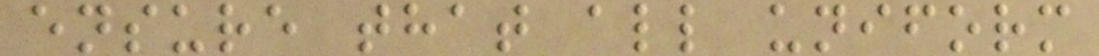ensure that all uniform
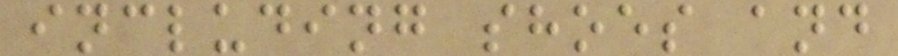including shoes and
